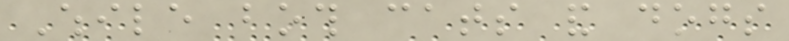While both cats and dogs
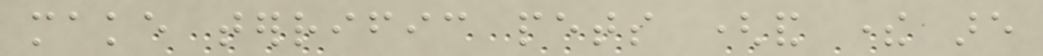make terrific pets (and there are
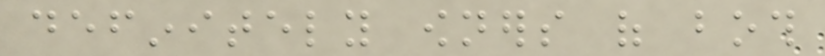definitely owners of both
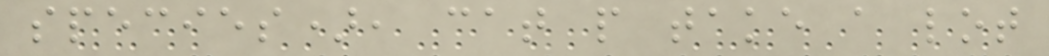species), cat people take a lot
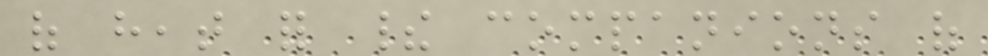of heat for their companions of
